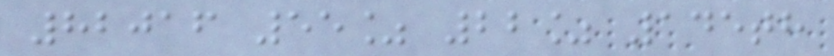82016 55% 22% 145th
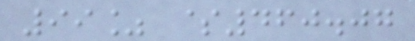99% $460.07
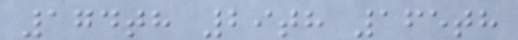174th 29th 165th
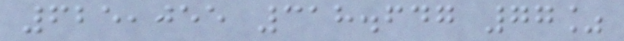625,055 318.647 77%
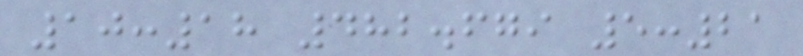10:18 482.679 5:21
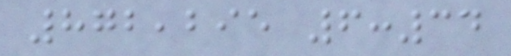872,295 6:34
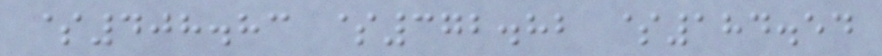$408.83 $372.82 $184.54
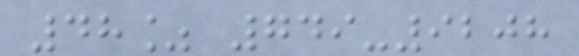48% 749-9208
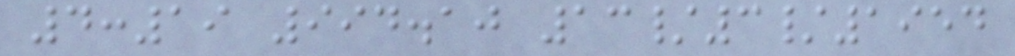4:19 994.10 13/3/1954
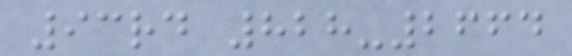93rd 828-2664
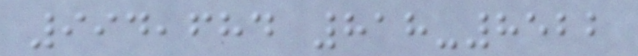994,684 818-8522
